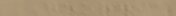GEORGIA
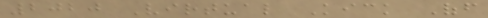2020 Virtual Kick Off
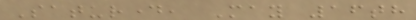Saturday, May 16th
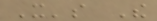It's The
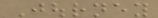Journey
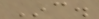Inc.
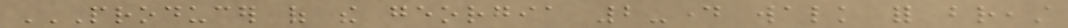PRODUCER OF THE GEORGIA 2-DAY WALK FOR BREAST
